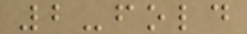2-fold
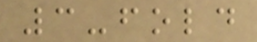3-fold
